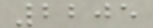2205
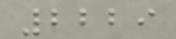2229
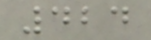424
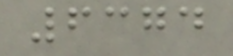6374
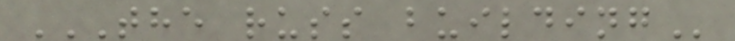THE RUSS BUILDING
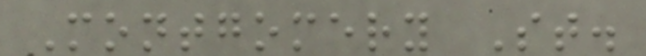Montgomery St.
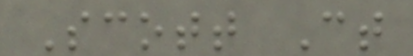Scott Ct
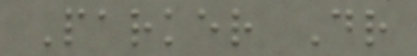Parker Dr
